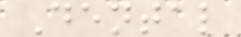Dental
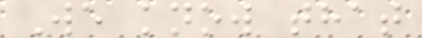We know that
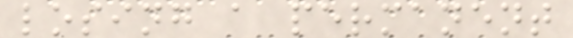losing a permanent
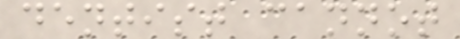dentist cannot
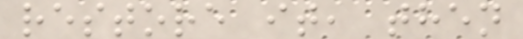restore it, then
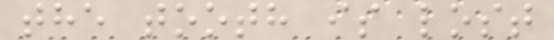the tooth is lost
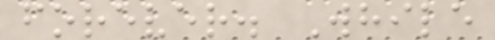forever. While
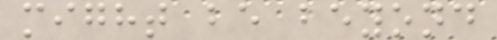might be beyond
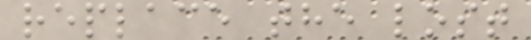replace the lost
